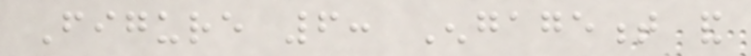Figure 6: Engagement and
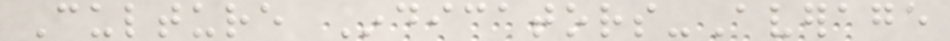Culture Indicators-Average
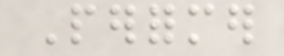Performer
